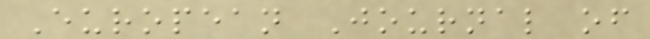European Journal of
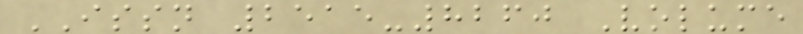ISSN 2515-8260 Volume
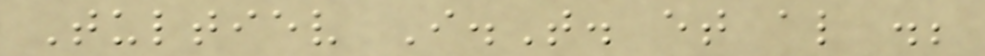Tultiev I.T. et al .;
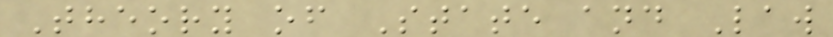Theory of State and Law
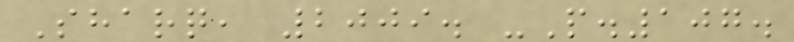Sharq, 2009. -P.107.
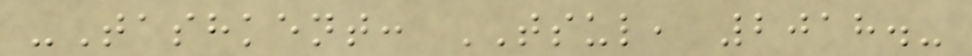-Tashkent: TSUL, 2018.-
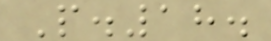P.18.
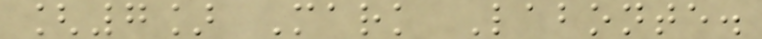[7] Mark Labonte.
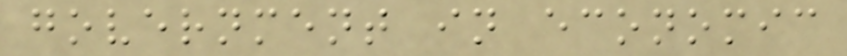government in economic
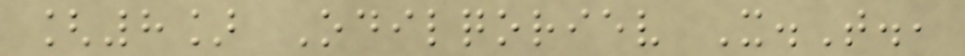[8] Odilqoriev X.T.,
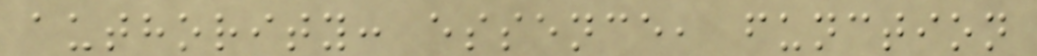authority: essence, function
